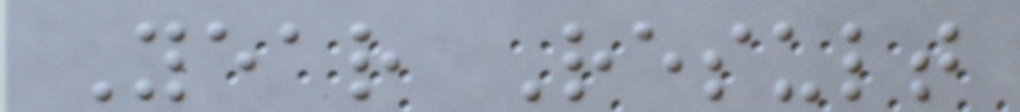Year Result
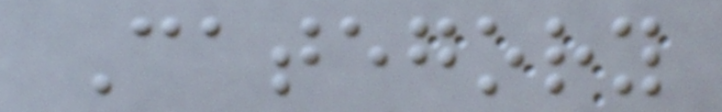Category
